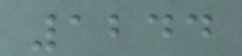1244
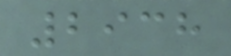2938
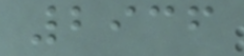2936
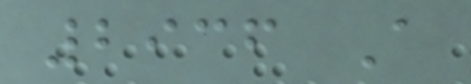2936 A
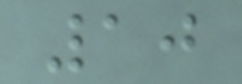10
